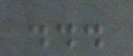...
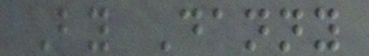By Danny
